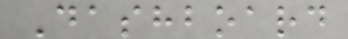Dashboard
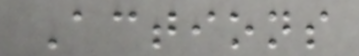Actions
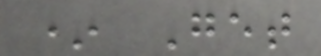* Get
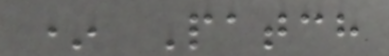* Patch
